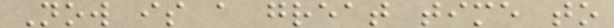Now is a great time to
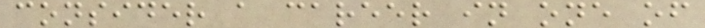consider a career in one of
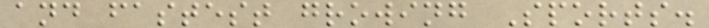and fastest growing Sports.
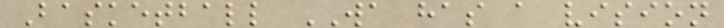Basketball WA has a vision
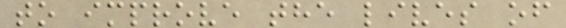to improve the lives of
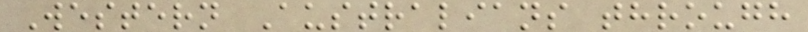Western Australians through
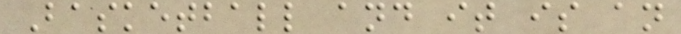Basketball and it is an
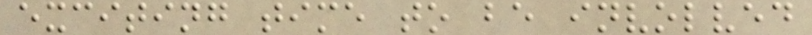exciting time to be involved
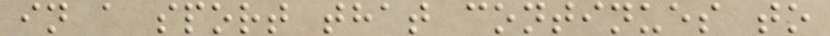in a sport that continues to
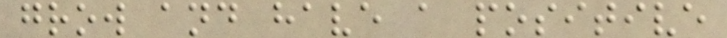grow and have a positive
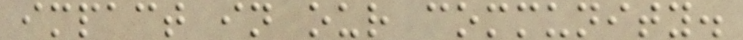impact in our community.
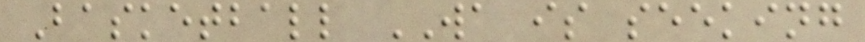Basketball WA is seeking
